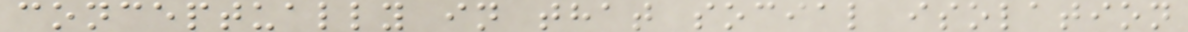conceptually in that social isolation
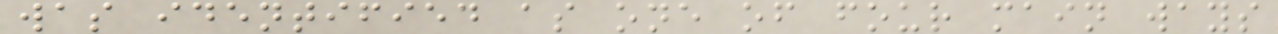was identified as one of four main ways
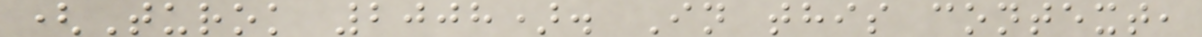(Turok 2008). In this context,
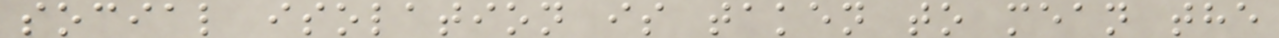social isolation is taken to mean the
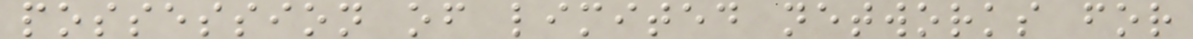possession of limited networks for
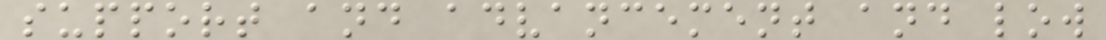support and advancement and low
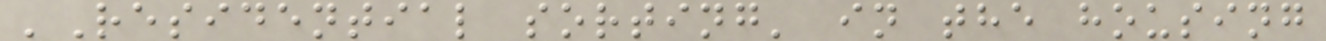'Residential sorting' in the housing
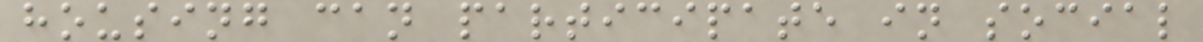housing can participate in social
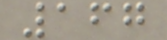167
